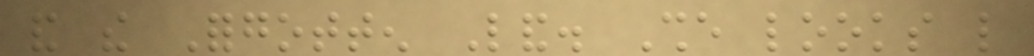and the Forgotten Land. She looks like
